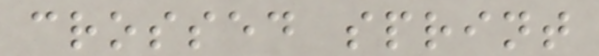crossed sprint
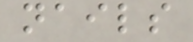nails
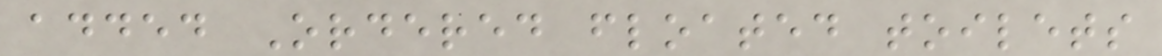added Ordered floated toilets
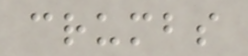crumbs
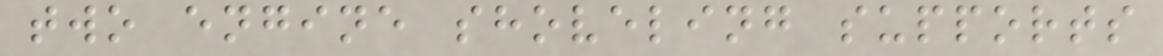two engine shoveling supports
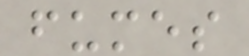fumes
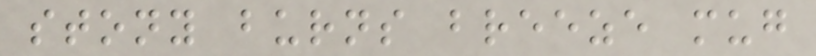stony burns breeze mug
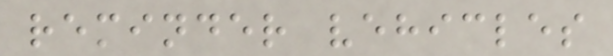reminder vehicles
